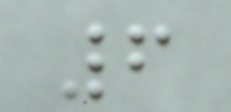6
